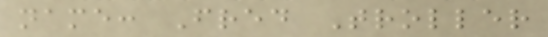name: Fred Troller
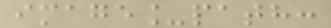image_path:
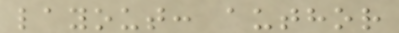layout: author
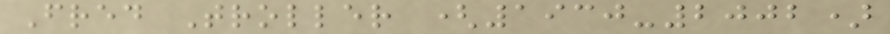Fred Troller (1930-2002)
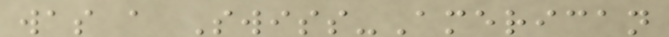was a Swiss-American
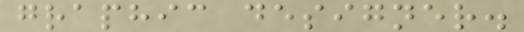graphic designer.
